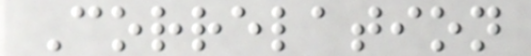Correlation
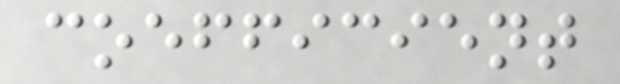coefficient
